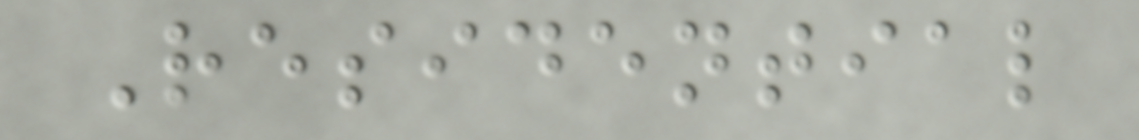Residential
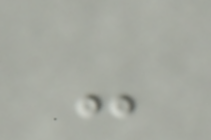-
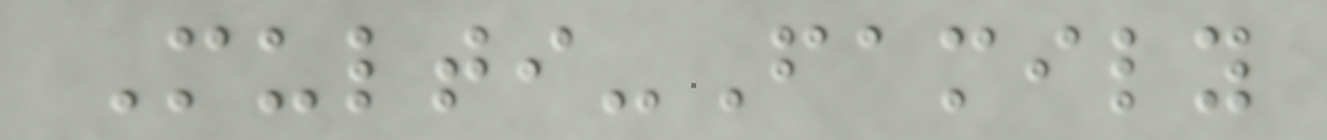Multi-Family
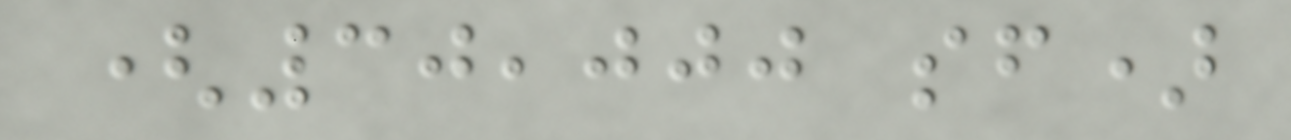(30,000 sf)
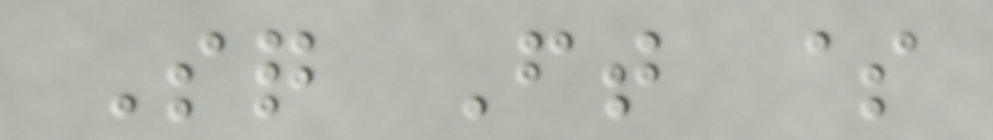Sq Ft $
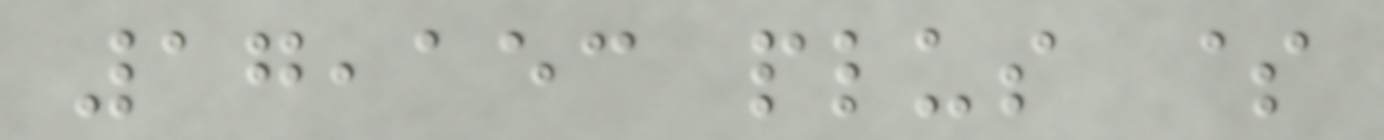17,153 plus $
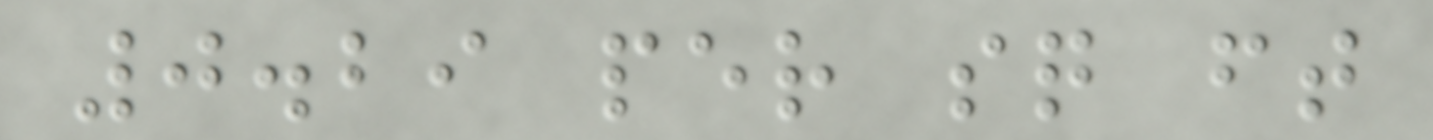0.29 per sq ft
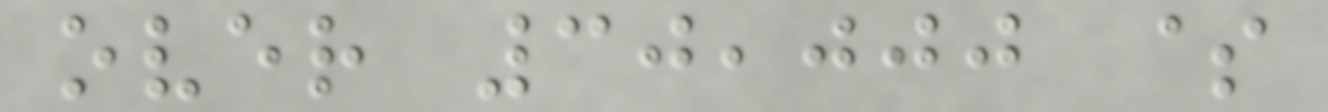over 30,000 $
